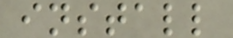install
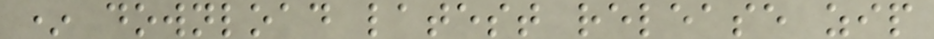* download latest release zip
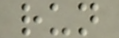run
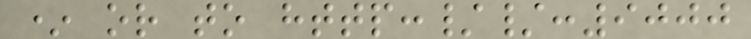* or to http://:9000
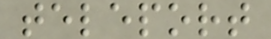teleport
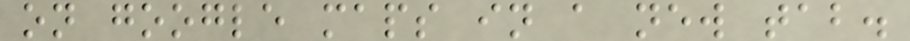on google maps in a new tab.
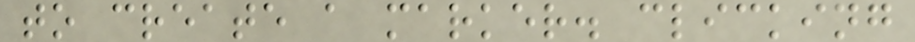to create a marker. clicking
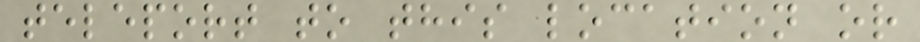teleport to this location or
